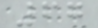67
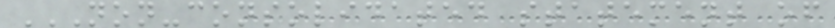NON-CONSOLIDATED STATEMENT OF
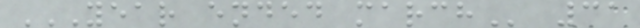YEAR ENDED MARCH 31
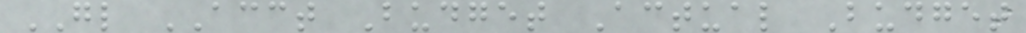GL ACCT Budget Actual Budget
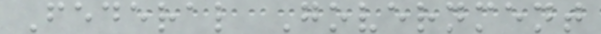Federal Government
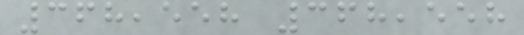368,558 368,558
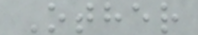Other
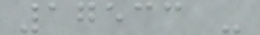17533 -
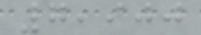7,900
